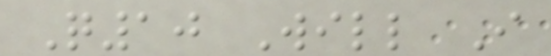Q10 Will I
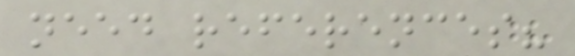need references?
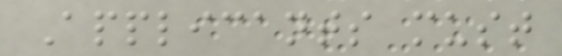Applicants must
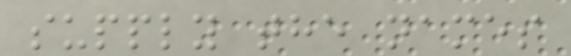supply the names
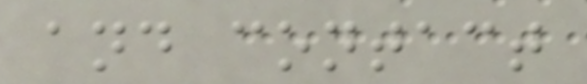and contact
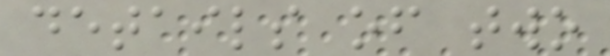details of two
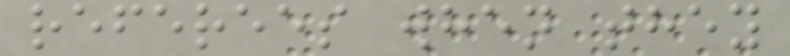referees when they
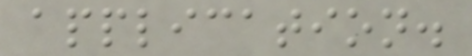application.
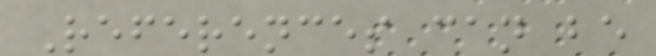References can be
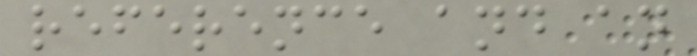reference and an
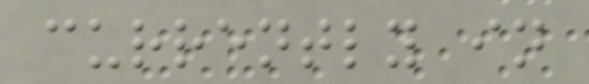currently in
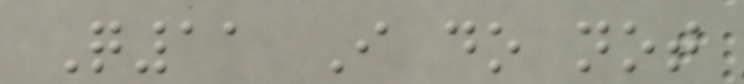Q11 I do not
